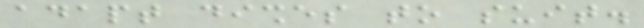adapt dishes to suit.
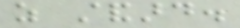as standard.
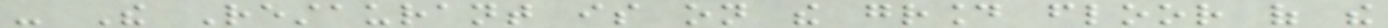- The Restaurant is on the ground floor of the
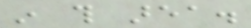in this area.
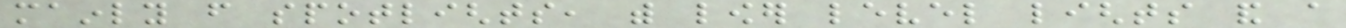mainly from spotlights, with lower level lights and a
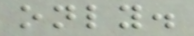only.
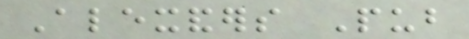Alexanders Pub
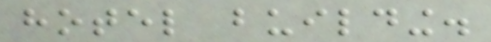hotel building.
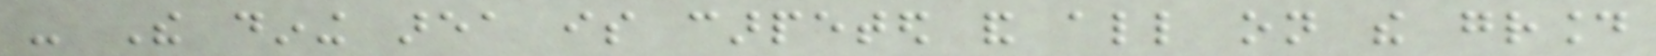- The dining area is carpeted and all on the ground
